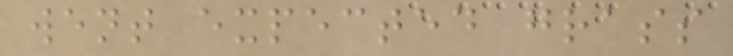went expected grass
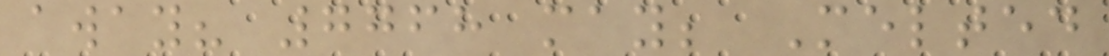away? 7768 may; Melted
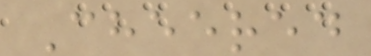Cheered
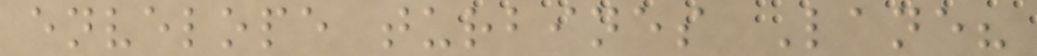envelope turbines Lane?
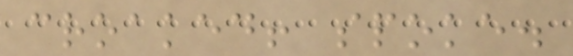croaked! spoke.
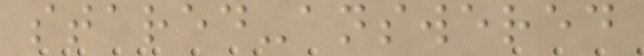stared-answered
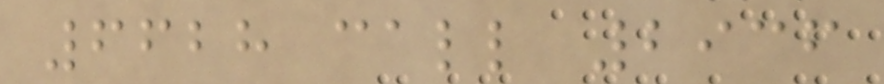6628 call 2936
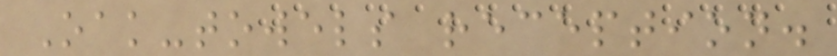Oak-towels reception.
